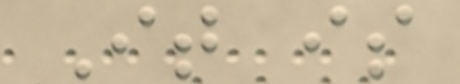It is
